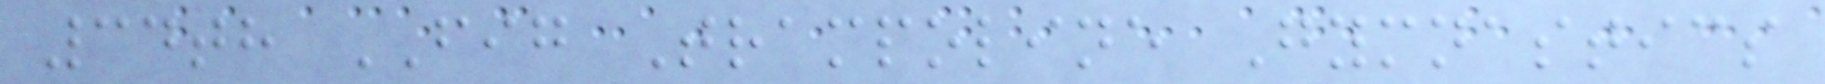34th FIG Trampoline Gymnastics
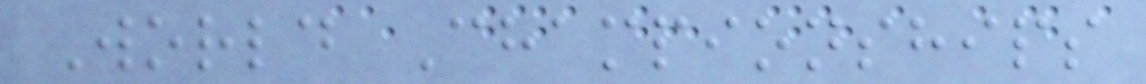World Championships
